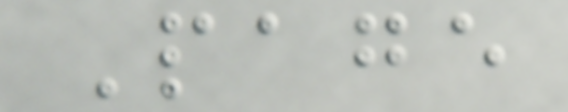Page
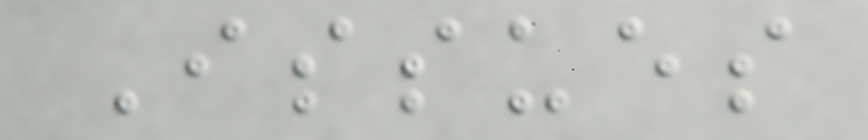Issues
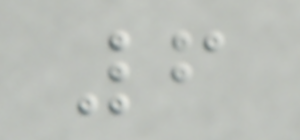6
